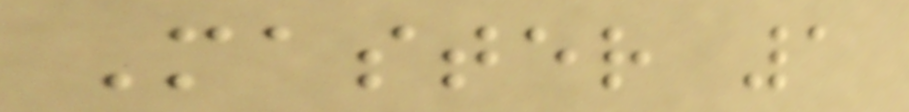Master 1
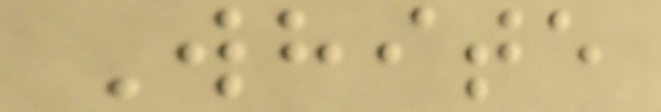White
